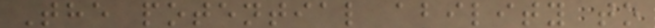The potential ability to
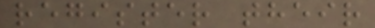register their
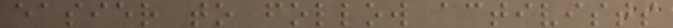easier to follow activists
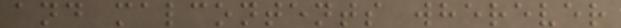and malcontents wherever
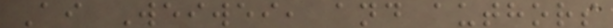Ai Weiwei, and authors
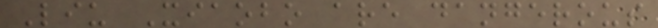Liu Xiaobo are dangerous
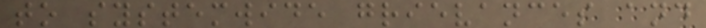to systemwide grievances and
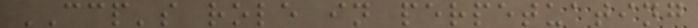CCP's role in perpetuating
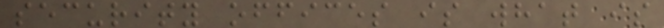security offices is what is
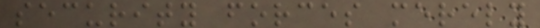security forces merely
